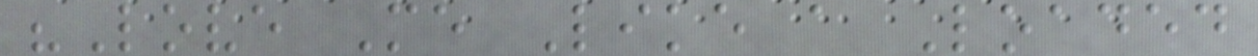"Love Me Like a Loaded
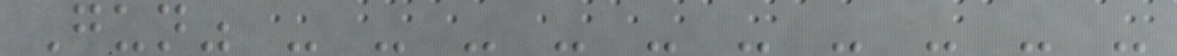Gun" - - - - - - - - - -
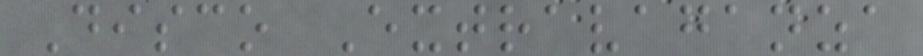Disco Extravaganza
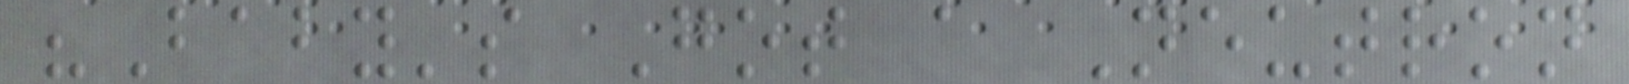"Baby's Got a Neutron
